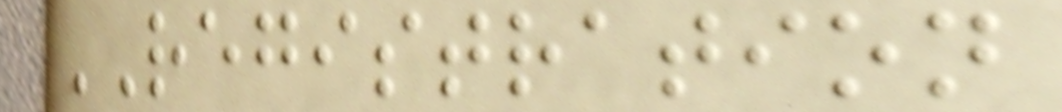REGISTRATION
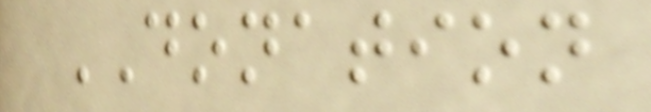DONATION
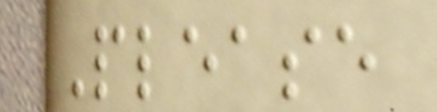Please
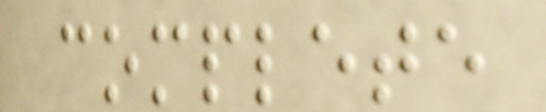complete
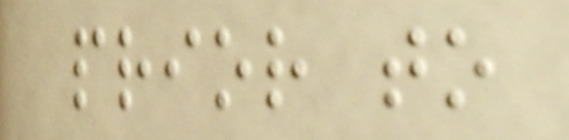prior to
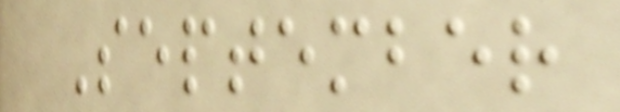September
